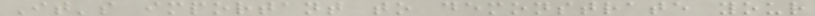It's important to demonstrate your
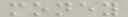money
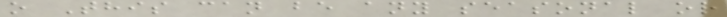o This can be any seasonal or
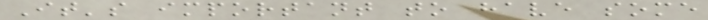It's important to have some
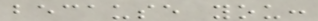because you:
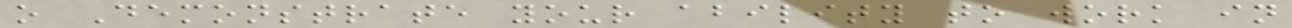o Demonstrate your ability to work in
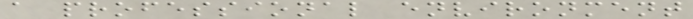a professional environment
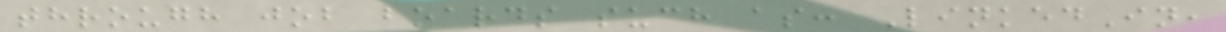through job boards such as: LinkedIn,
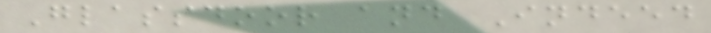Glassdoor and Indeed
